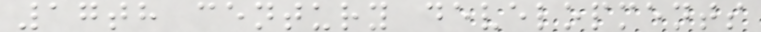17th century developments
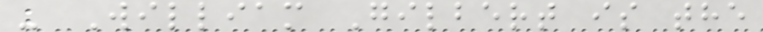- William Gilbert is the
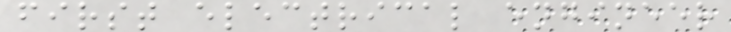first electrical engineer
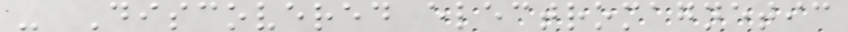- Discovered electromagnetic
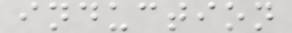induction
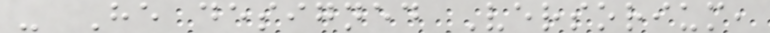- He designed Versorium,
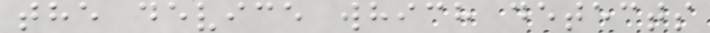the device which detects
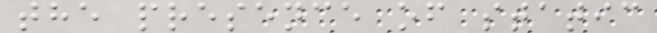the presence of static
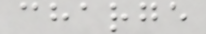charge
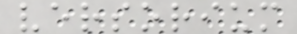versorium
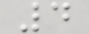4
